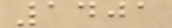1401
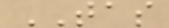TAS
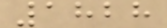1828
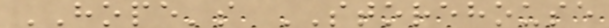HOPE's STOREHOUSE
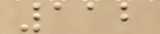112
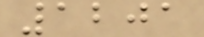1201
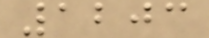1203
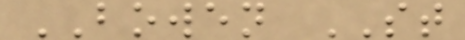BOWEN ST
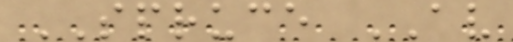SPRUCE AV
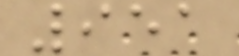951
